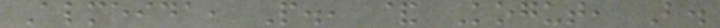Almeida, P., & Kogut, B.
